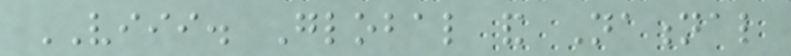VIII. Global and National
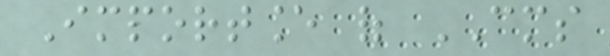Importance of CMS
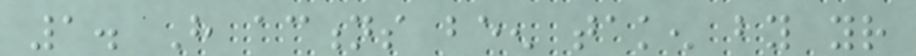1. Have actions been taken by your
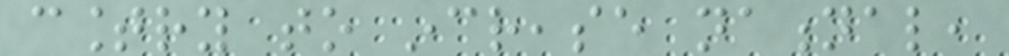country to increase national,
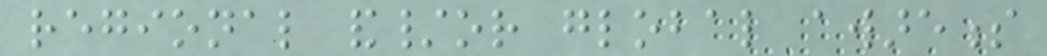regional and/or global awareness
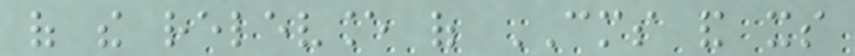of the relevance of CMS and its
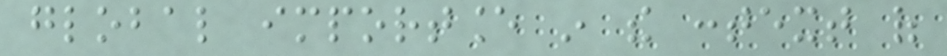global importance in the context of
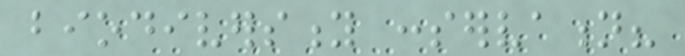biodiversity conservation?
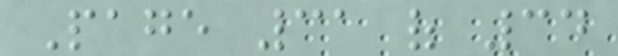Page 31 of 34
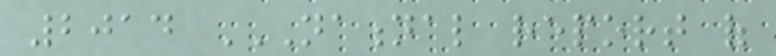2014 NATIONAL REPORT OF
